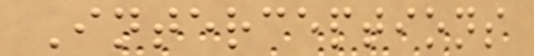Interceptions
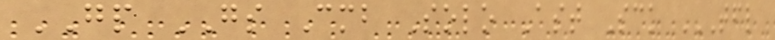GP GS Cmb Solo Ast Sck TFL
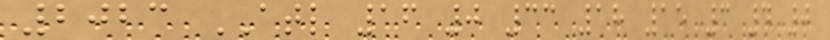2023 ATL 16 0 33 18 15 3 4 0
